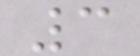3
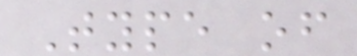Type of
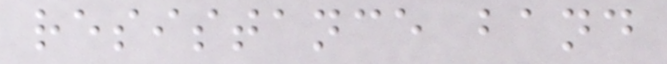resistance band
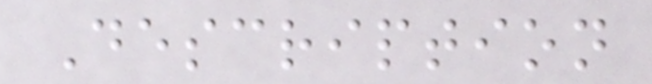Description
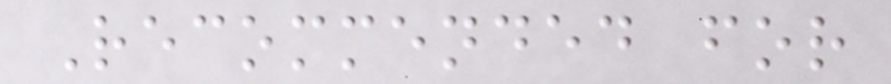Recommended for
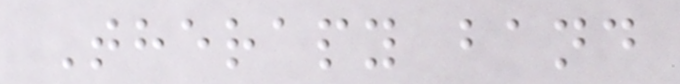Therapy band
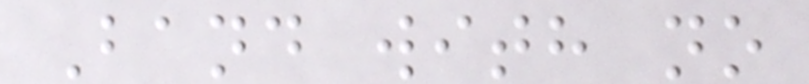Band with no
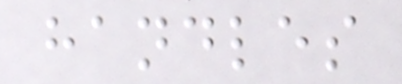handles
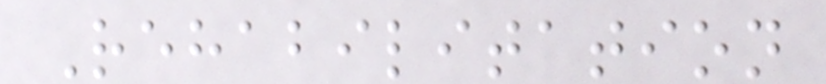Rehabilitation
